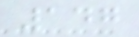147
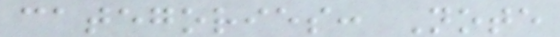categories: Note
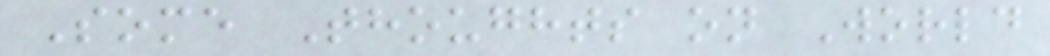Some Thoughts on World
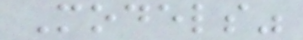Models"
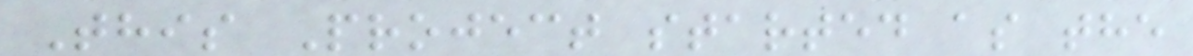This Project started as the
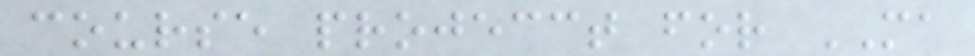course projecct for MA
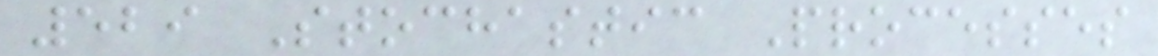529 Stochastic Processes
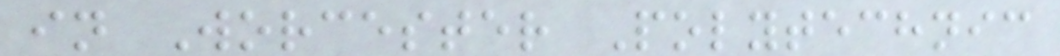in Worcester Polytechnic
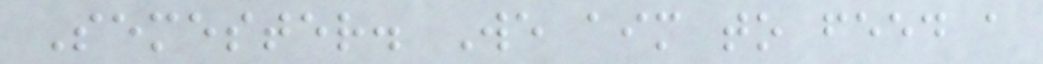Semester. We aim to feed a
